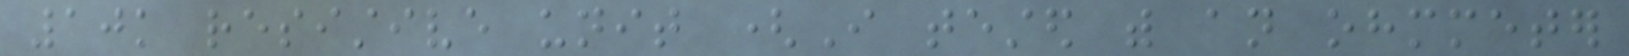10k resistive unit (I tested with an ohmmeter
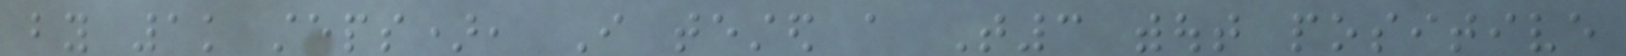by 1k steps), I tested a T3 without positive
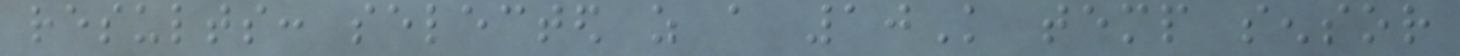results: selected as a 10K temp sensor
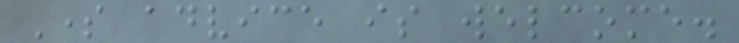Some advice is welcome.
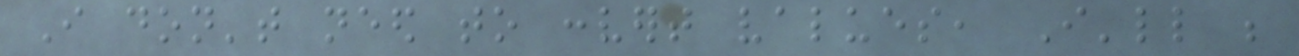I don't need to convert values, I'll be
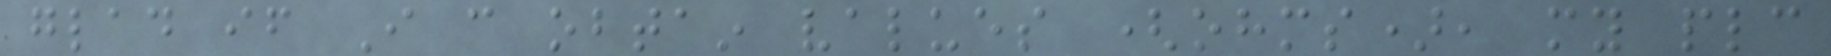glad if I can obtain values (ohms), my plc
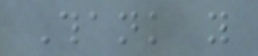Thank you
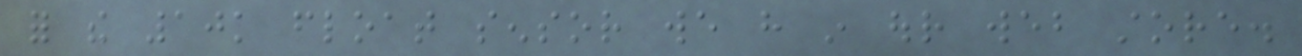for the 10k float sensor we have in our web store.
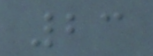23
